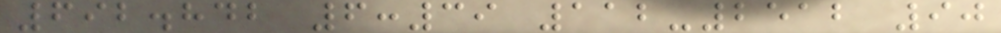692.842 6:39 112-2512 90
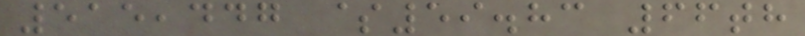515,447 $59.83 66th
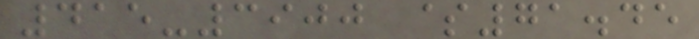415-3900 $71.45
